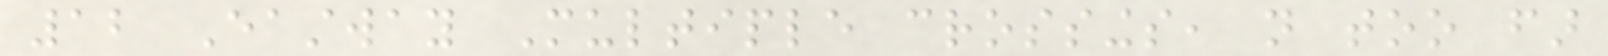12 Eastway Multiple crossings, not too far
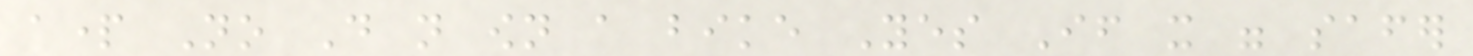apart No Do not own a bike Yes If it were safer
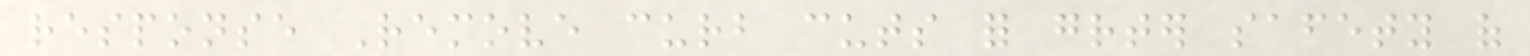response Remove curb cuts for greater safety of
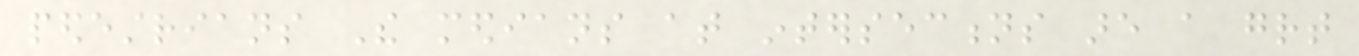pedestrians The medians at intersections are a great
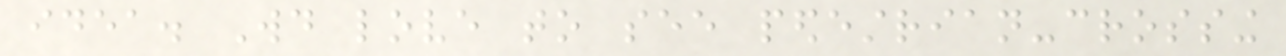idea. Would love to see pedestrian-crossing
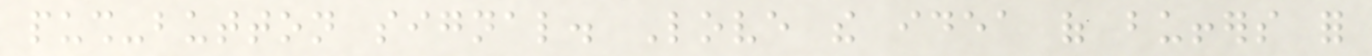push-button signal. Love the idea of buffers for
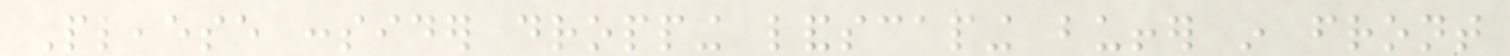Pleaese consider dropping landscaping buffer in front
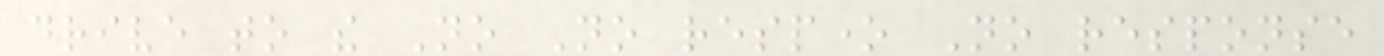drive to the No No respone No response
